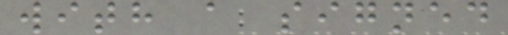with a signed
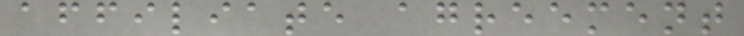affiliate agreement
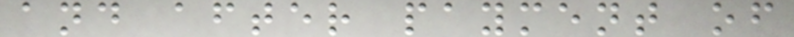and after payment of
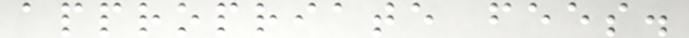appropriate fees.
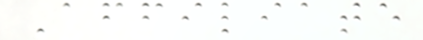Affiliate
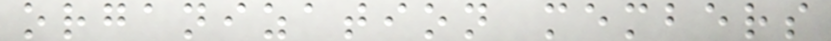organization members
